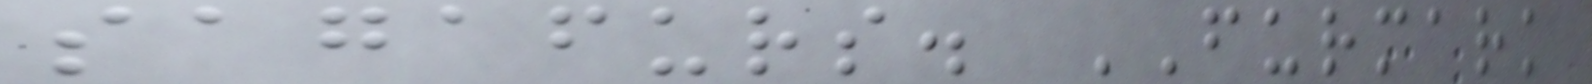sagafurs. FURMARK
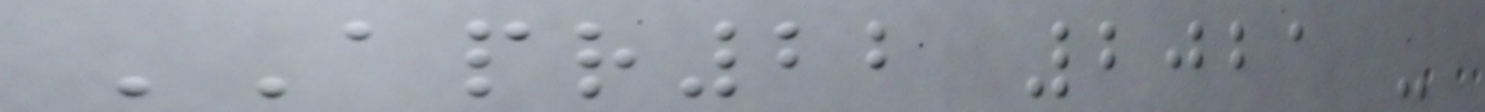APR22 2021 -
